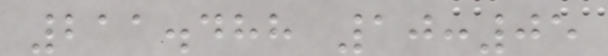211.488 10:05
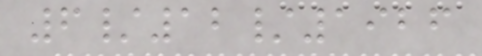6/12/1926
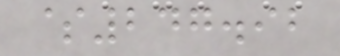$247.92
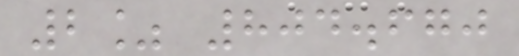2% 804.670
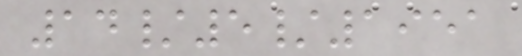14/5/1951
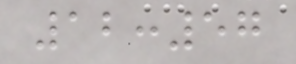12:57
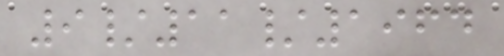9/11/1964
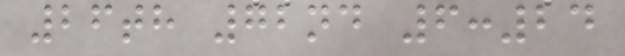26th 72nd 6:24
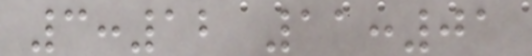3:12 11:01
